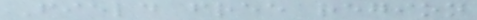Field free region
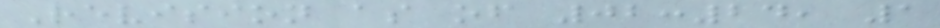Revision as of 02:24, 1
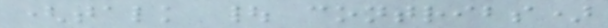(talk | contribs)
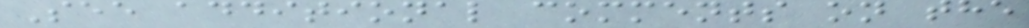See additional comments on the
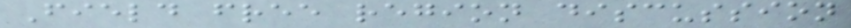Field free region discussion
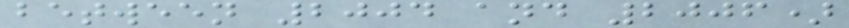between 2004 and 2006)
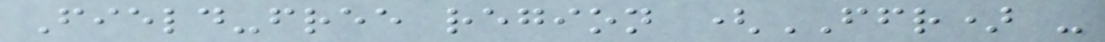Field-free region (FFR) -
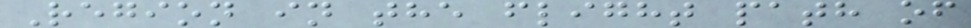Region in the flight path of
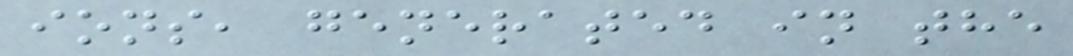ions, generated in the
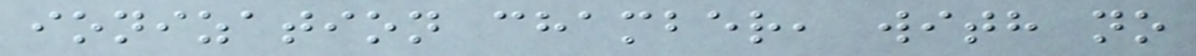ionization chamber, with no
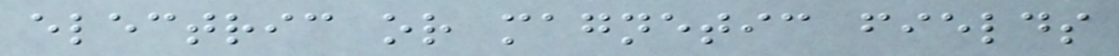electric or magnetic fields
